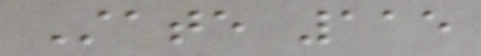State 115
